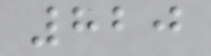820
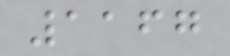1167
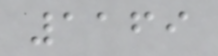1169
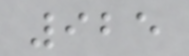925
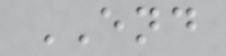END
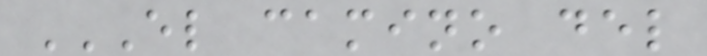EL CAMINO DEL
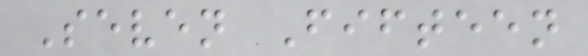Seven Fifteen
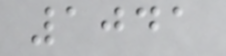1041
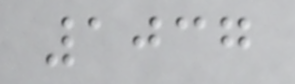1037
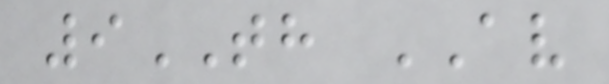9TH AV
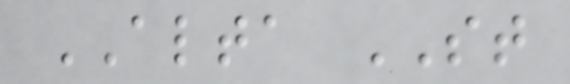ALTA ST
